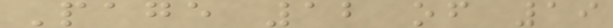Page 12 of 19
